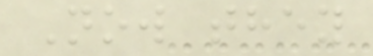Now they
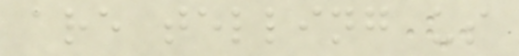are telling us
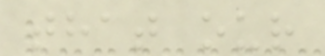that our
